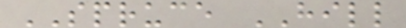SPRUCE HILL
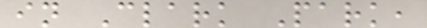in Clark Park,
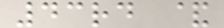43rd &
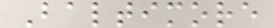Baltimore
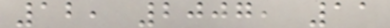12, 2007, 11
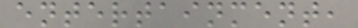entertainment,
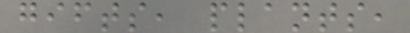gifts, plants,
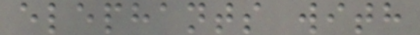elephants with
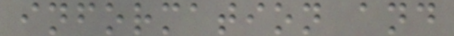information and
